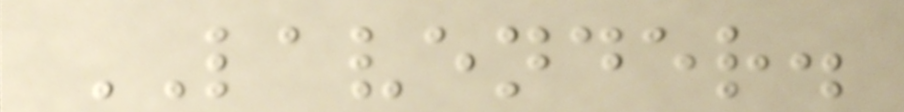LAVENDER.
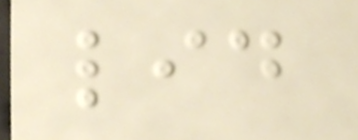lid
